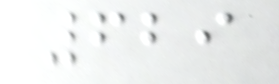629
